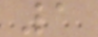1
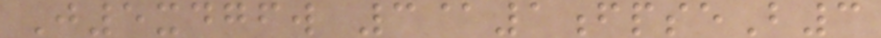J5xdgfw 3@1fpseB3
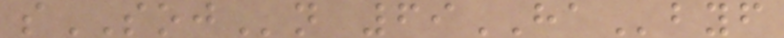sSOJn 69HAbyf
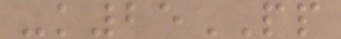-k25PP
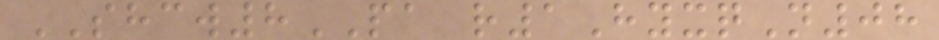SHCW8PA r1HyxqN08
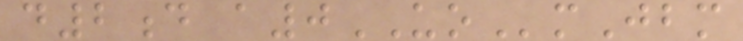d2d a0UOmJbm
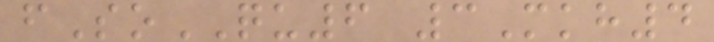fSoQU6 3Mkh4
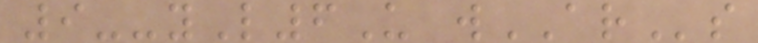9--yL6U wARs
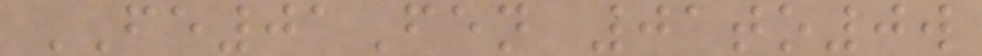FE01Fen 01to0w
